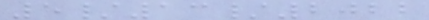5/13/2022
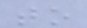to
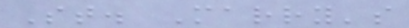St. Marry's
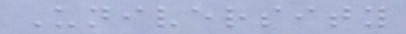University
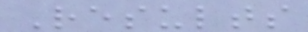Results
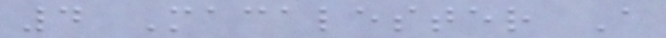4 Macalester A
